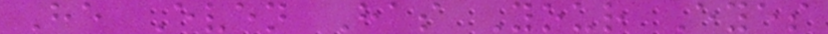He Even Has Your Eyes
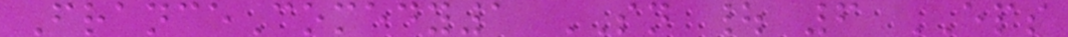FranceComedy1 SN | 6 EPS
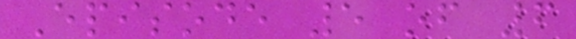Episode 5 of 6
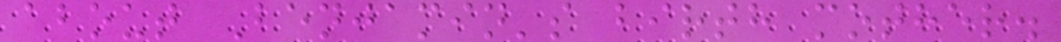about Benjamin's birth mother.
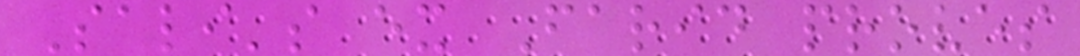Sali's ex Farid proves
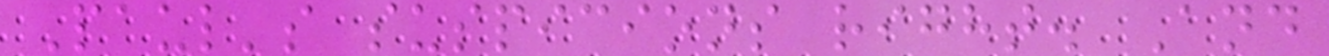Paul's suspicions right. And
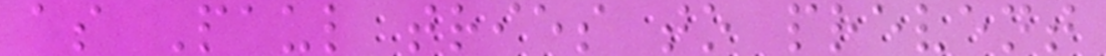as Paul tries to prevent
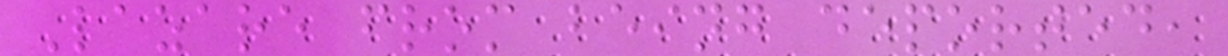Lazare from being deported,
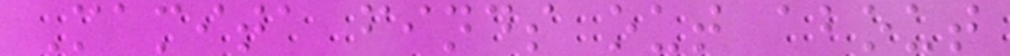Mamita finds out about
